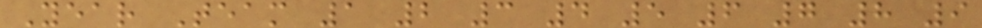Year Team 1 2 3 4 5 6 7 8 9
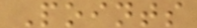Points
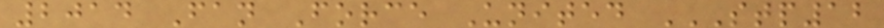2014 Fan Force United STP12
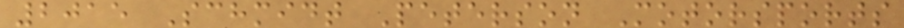2015 Schmidt Peterson Motorsports
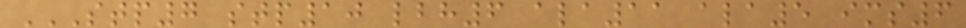STP7 STP10 LBH6 ALA11 ALA5 IMS6
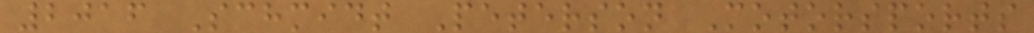2016 Schmidt Peterson Motorsports
